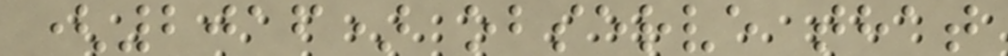(2016) observe that
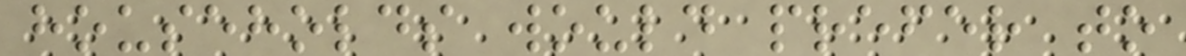households would prefer to
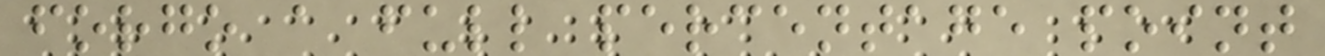forgo a full percentage point
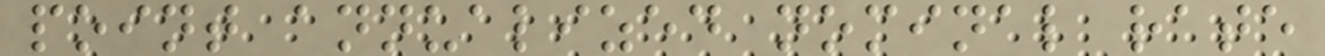point annualized nominal rate
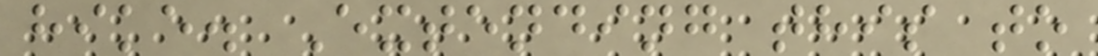hike. Extending this to
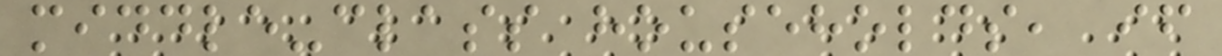middle-class households, if
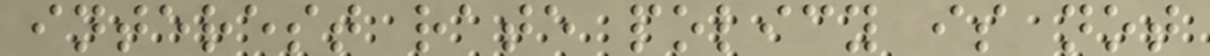interest rate policy is not
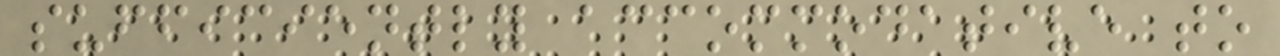sufficiently accommodative to
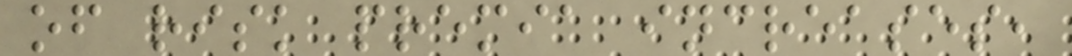of risk premia increases,
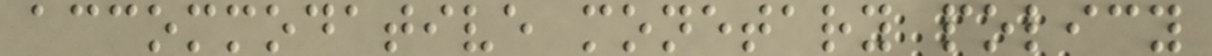accommodative monetary policy
